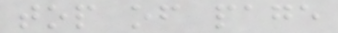top of page
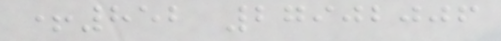+852 27902006
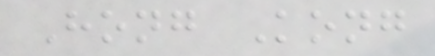Hong Kong
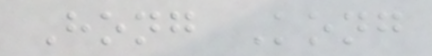Hong Kong
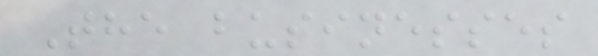The businesses
